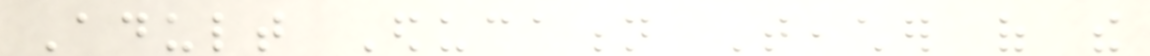Adult Education Teacher of the
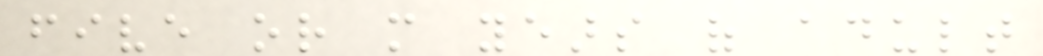five or more years of adult
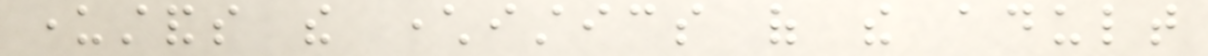understands the characteristics of the adult
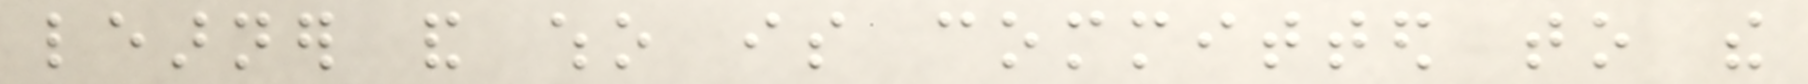learner and who is committed to the
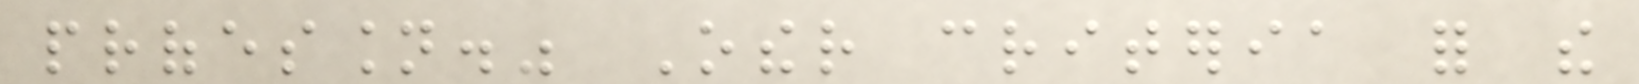profession." Other criteria for the
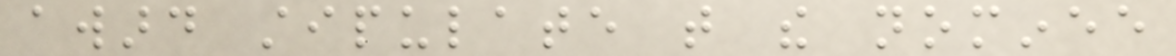award stipulate that the nominee
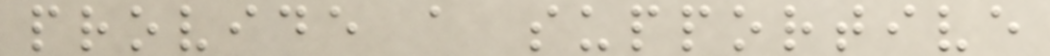provide a supportive
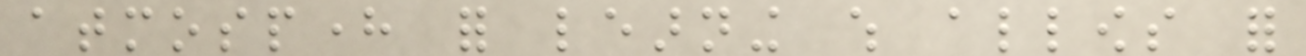atmosphere for learning which allows for
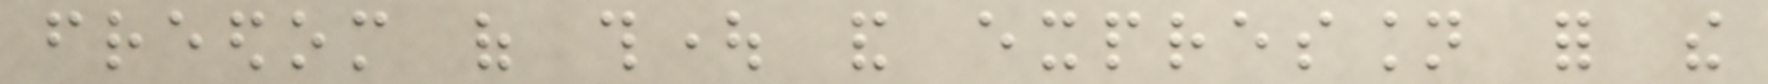freedom of thought and expression for the
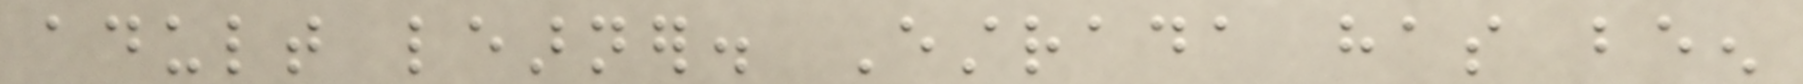adult learner. Estrada has been
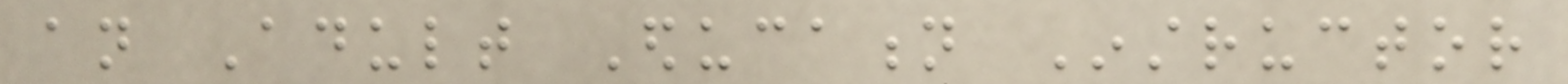an Adult Education Instructor
